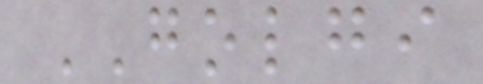GOLGI
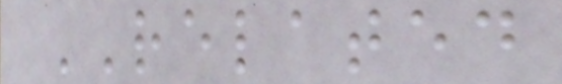RELATED
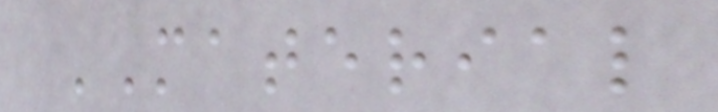MATERIAL
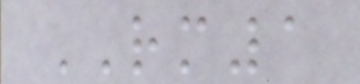RM1
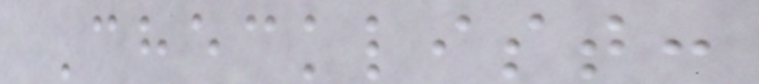Checklist:
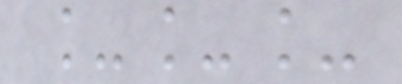___
